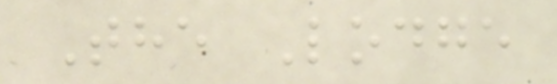The Lodge
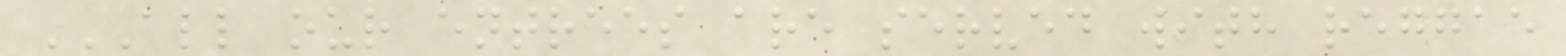ALL OUR ENTREES ARE SERVED WITH REGGAE
